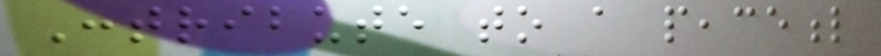Contribute to a peaceful
